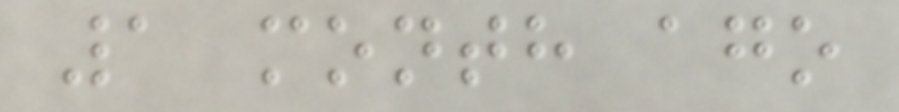1 month ago
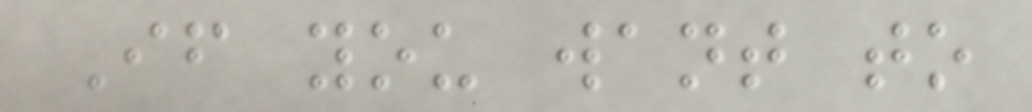If you want to
